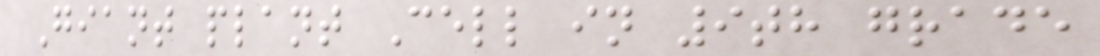Giant plant Cell in 9th grade
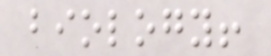biology!
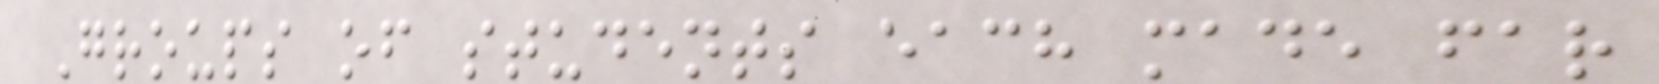Groups of students each made far
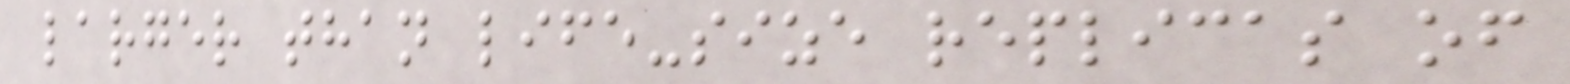larger than life-size replicas of
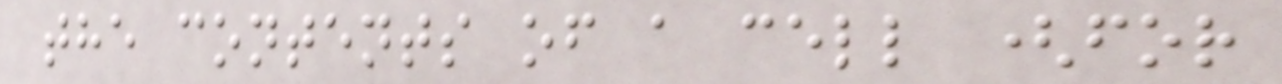the contents of a cell (for
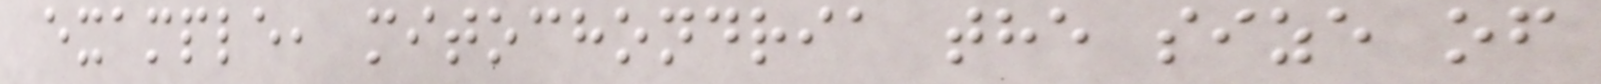example, mitochondria the size of
